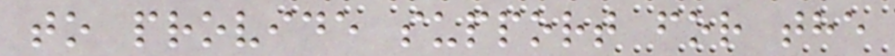to provide support for the
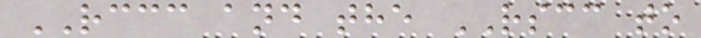RCCC and the RSCC to
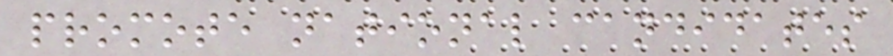promote national candidates
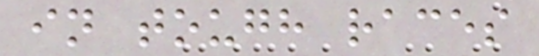in tough races
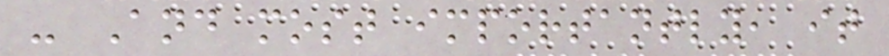- And most importantly, it
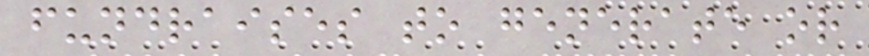fundraises to generate or
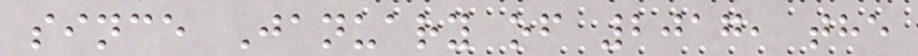since January of 2017, the
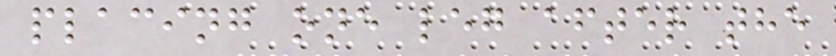placing one leg after the
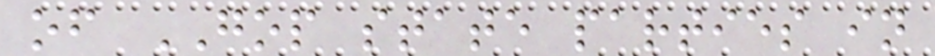of GOP state parties in
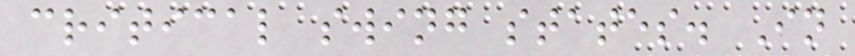critical swing states. In
